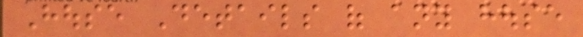House Details of any house
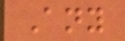Any
